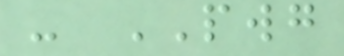- PWG
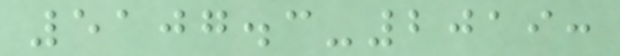5107.3-2019:
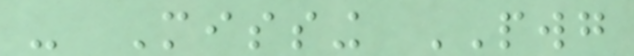- Missing PWG
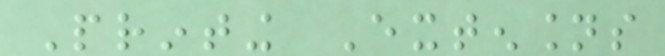Printing Extensions
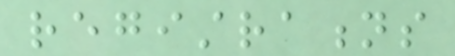registrations
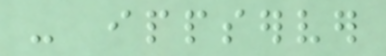- ippserver
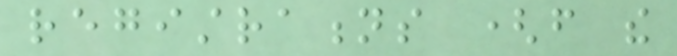registrations (from the
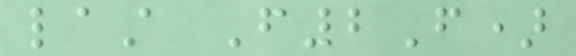last F2F)
